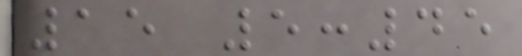15 5:45
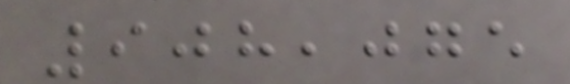908,075
